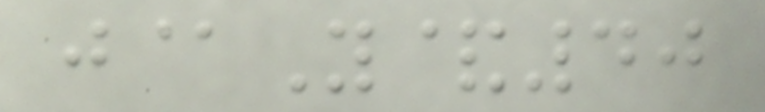j@Y&40
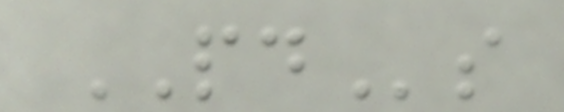PDs
